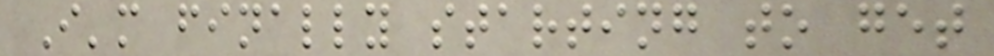I'm finally starting to get
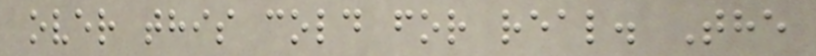over this cold for real. The
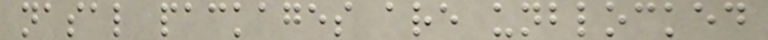nasal packages are unblocked
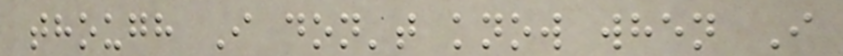though I don't know when I
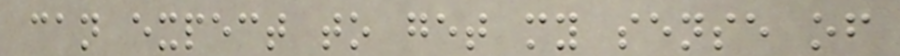can expect to get my sense of
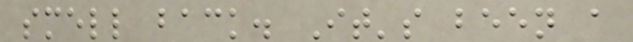smell back. It's been a
